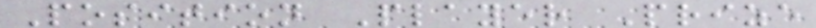Position Player Prize
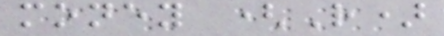money (R)
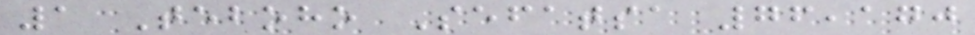1 Teboho Sefatsa 76,170
